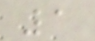1
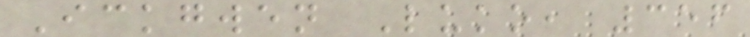Ickgwen Luko, 356
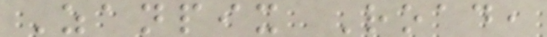Zanpix Road,
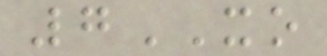7XO
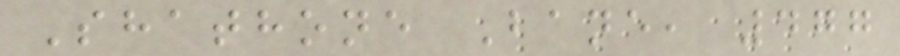Shathone Bane, 477
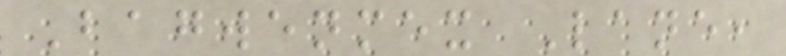Bagwenmex Lane,
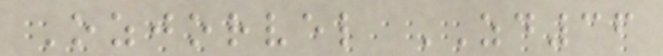Ozjorvel ZD36
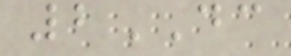2DC
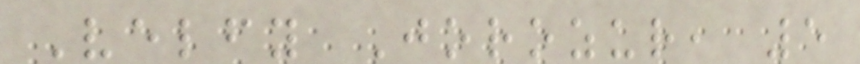Velfy Jorozur, 5
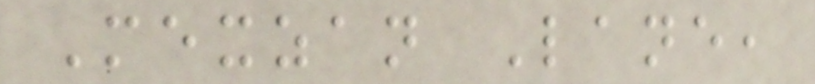Mexzan Lane,
